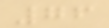76
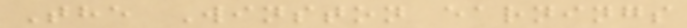The Winston earnings
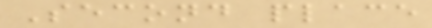Second place
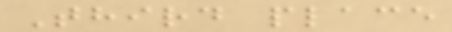Third place
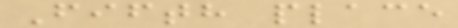Fifth place
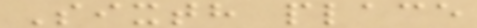Sixth place
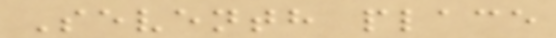Seventh place
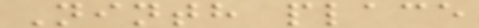Ninth place
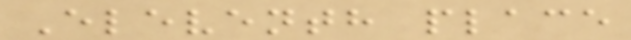Eleventh place
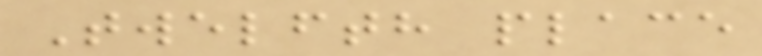Twelfth place
